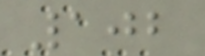102
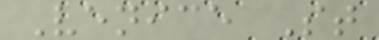Venice St
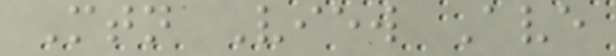Mtn View Ave
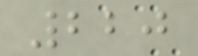220
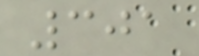301
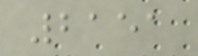2151
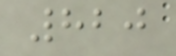820
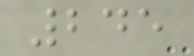245
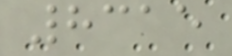8315
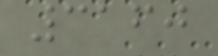3160
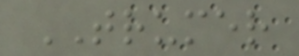TRUMER
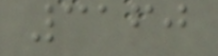3160
